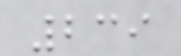239
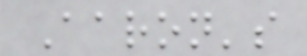Aaron's
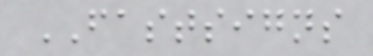FASTSIGNS
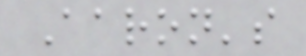Aaron's
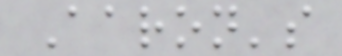Aaron's
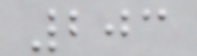203
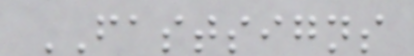FASTSIGNS
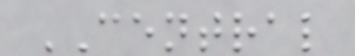CENTRAL
